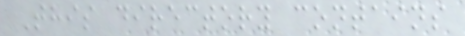This directory contains
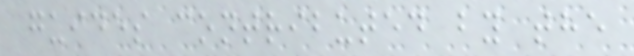guides contributed by the
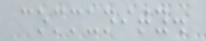community.
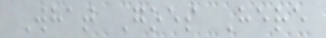What Goes Here
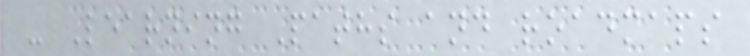- Learning Paths and roadmaps
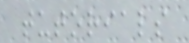tutorials
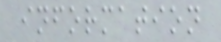information
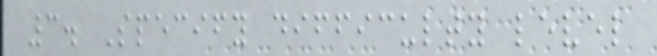3. Specify difficulty level
